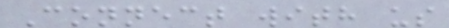Connect with us
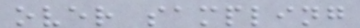over sampling
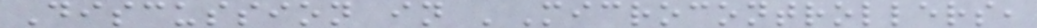Discussion in 'Microcontrollers,
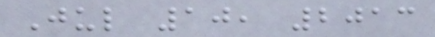Jul 10, 2013
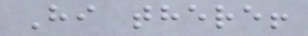Hi there!
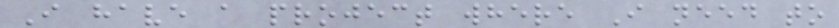I have a project where I need to
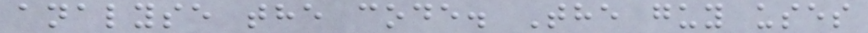analyse the code. The guy uses
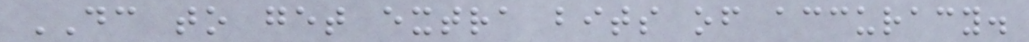DC to get extra bits of accuracy.
